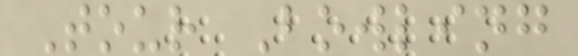Tour Bowling
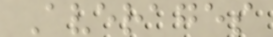Averages
